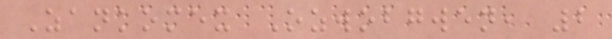Zankomex Ozwobgwen, 2
